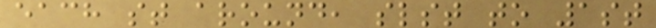each st around, slst to 1st
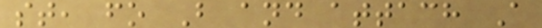st, fo B and attach A
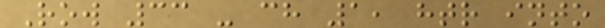Row 33 - ch 1, htr into
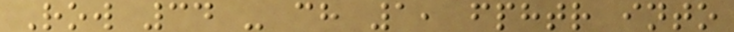Row 34 - ch 1, fphtr into
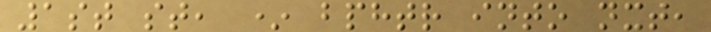1st st, * bphtr into nxt,
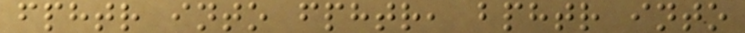fphtr into fphtr, bphtr into
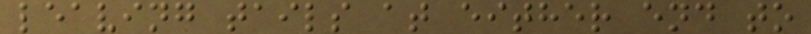leaving tails at either end to
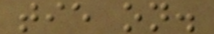tie on.
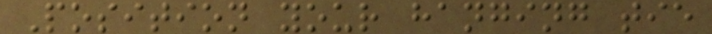Position your hanging tie
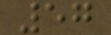57
